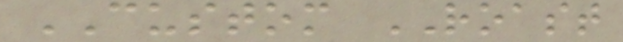CUSTOM ROAST
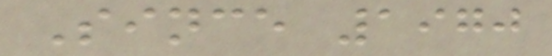Since 1970
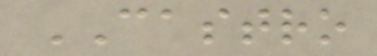CASTRO
